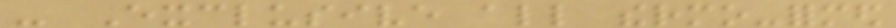- Exclusive all thermo-formed
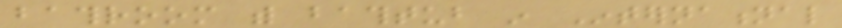bathroom with bathtub in International
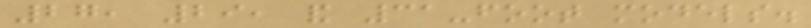27, 29, and 31-foot models.
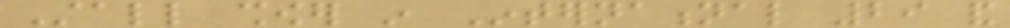Stall shower in International 29 and
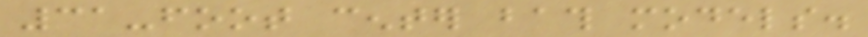31-foot center bath models.
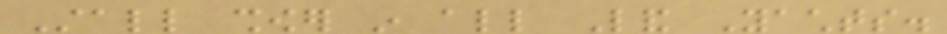Stall shower in all Land Yachts.
